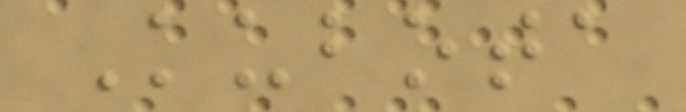Kubota
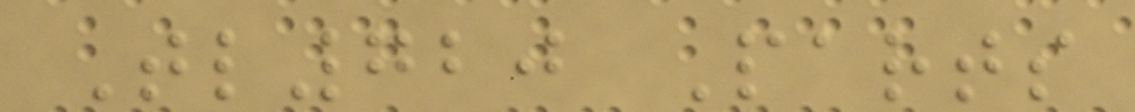Tl720 Parts
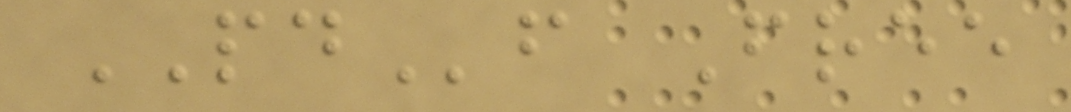PDf Free
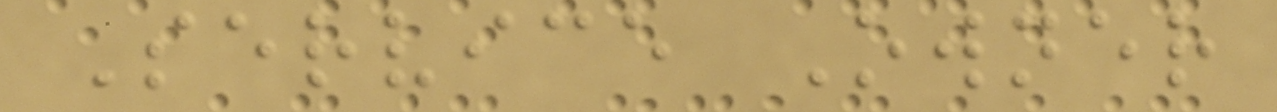Service Owner
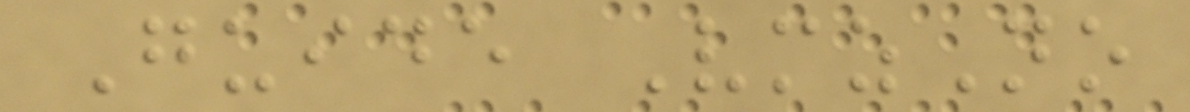Guide VmzNo
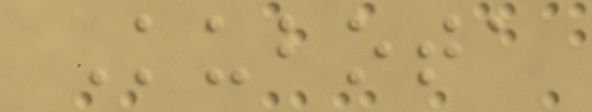Kubota
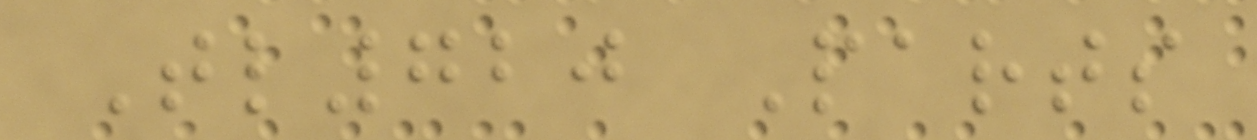Tl720 Parts
